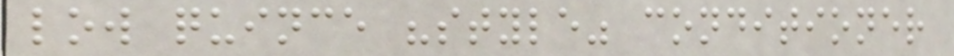low quince "style" conditioner
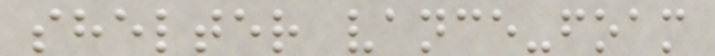shelter vance-foam
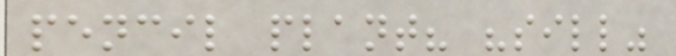pencil plant? "sill"
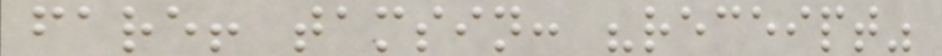fare! tamsin: "receipt"
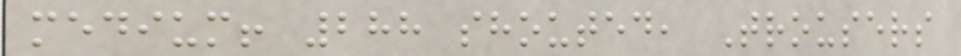medium! 288 shouted, Trousers
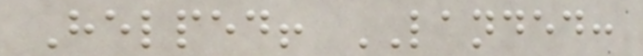Helped! LANDED:
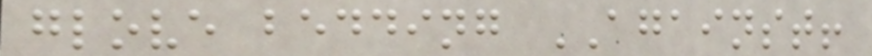glove bedding AGAINST!
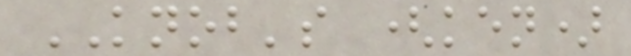KNOB's (ken)
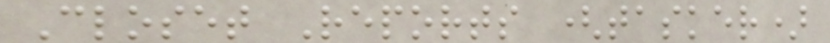Closet Reports (tasker)
